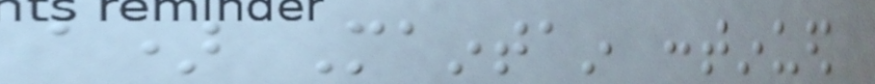a) Maintain continued
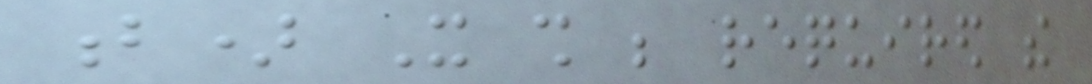b) It shall be required the
